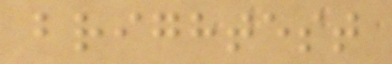brightest
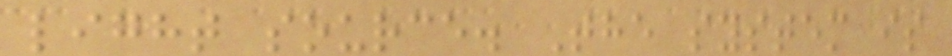light source. The system is
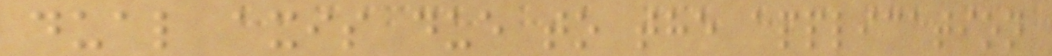dual axis due to the application
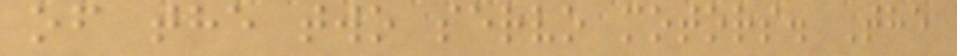of the two servo motors. The
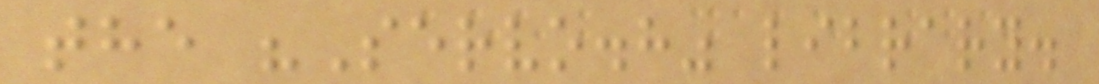the "Servo.h" library.
